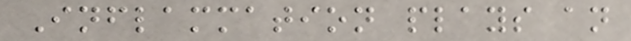Inflammation plays an
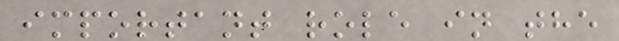important role in the
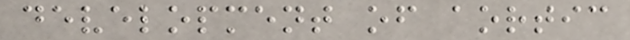development of aortic
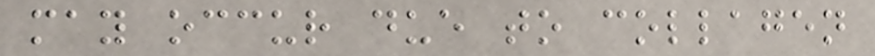may occur due to collagen
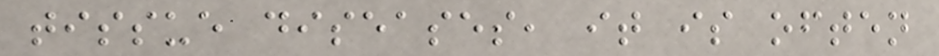tissue diseases, it is often
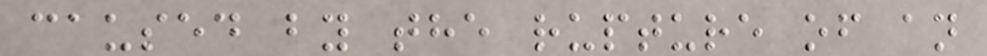caused by the rupture of an
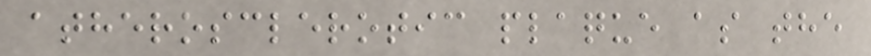atherosclerotic plaque as the
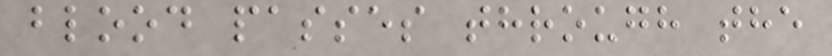blood passes through the
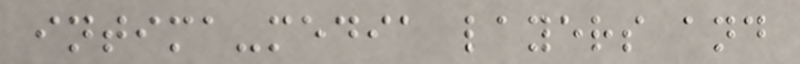intima-media layers and
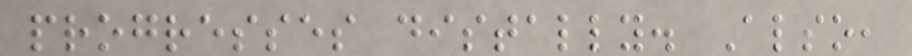progresses distally. Also,
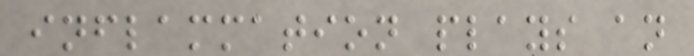inflammation plays an
